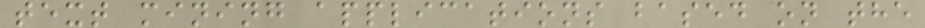text mining applications based on the
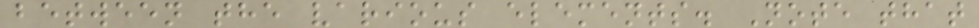between the various elements. Note that
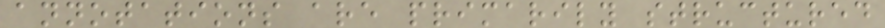annotations are primarily structured
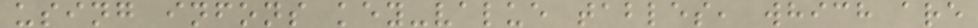using infons key-value tables, which are
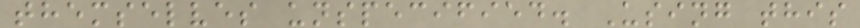themselves unspecified. Using this
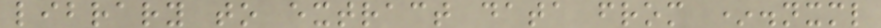library to extract data from *.nxml
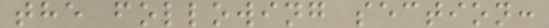the following section:
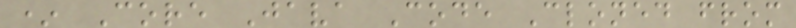* Core Java Code Cloned from
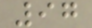97
